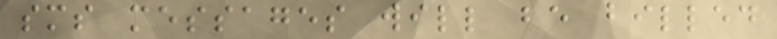sms messages will be billed
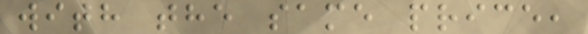with the same price,
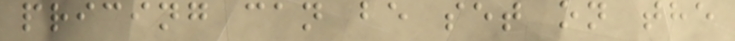pricing can be set on the
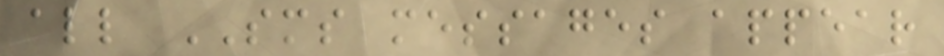all SMS messages appear
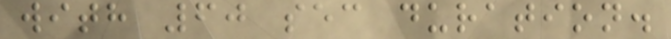with 60 sec duration.
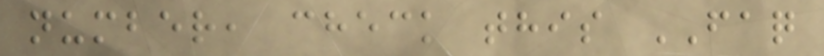number, check this FAQ
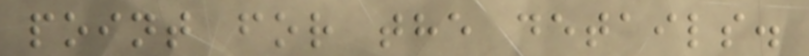point for the details.
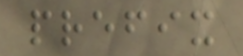prefix
